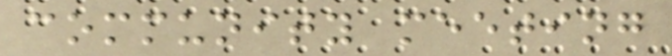community meeting
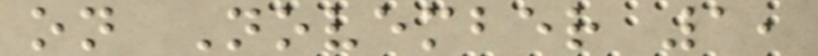on November 1,
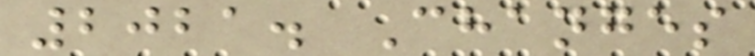2021. Changes
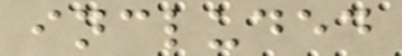included
